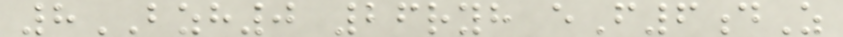8BZH0 26ryh eF6dZ
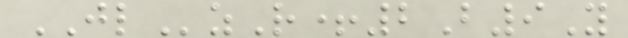JLzR+2B9Y
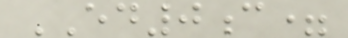ED0c=
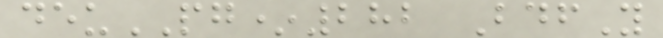deuPG*282 BdfY
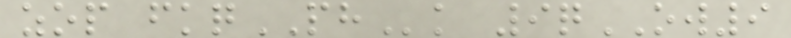zop fkqPHk 9qOW9
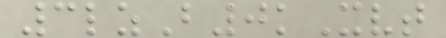3lzB0kXvt
